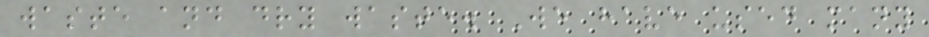waste and dry waste. We have used many
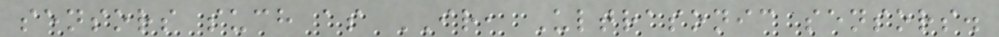sensors such as IR, Ultrasonic sensors.
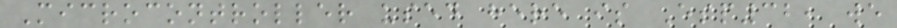Microcontroller used here is Esp32, we
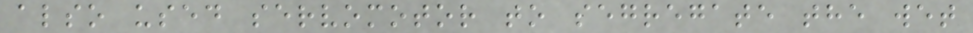also used servomotor to segregate the wet
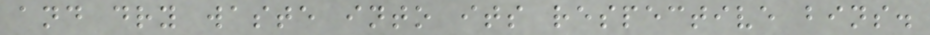and dry waste into its respective bins.
